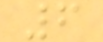6
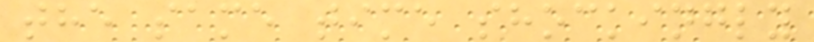the same time shockingly
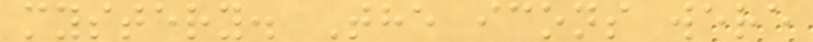mystery. The icons were
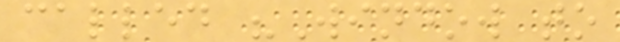called "Window to
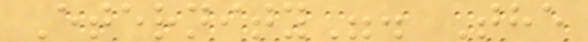Eternity". The
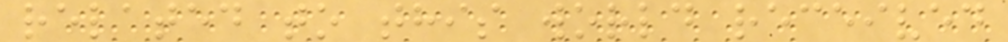related to this world received
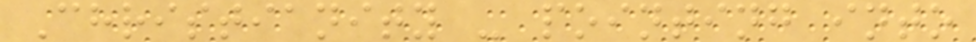Christianity - pointing into
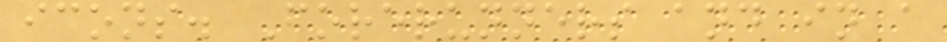icons. Forerunners and in a
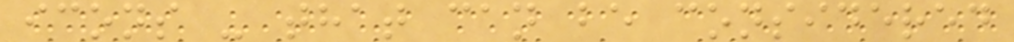icons - that can be considered
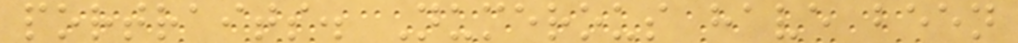portraits. Numerous have been
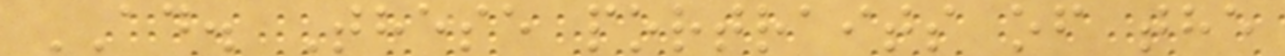AD. These portraits of the
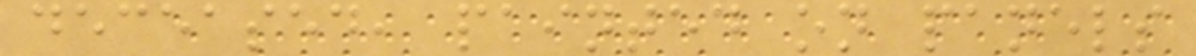deceased, painted on panels
